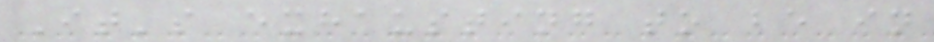It's exhausting to be in
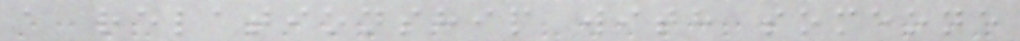a relationship with someone
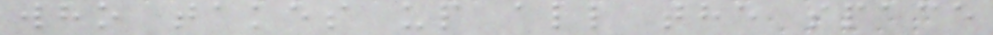who takes up all the space
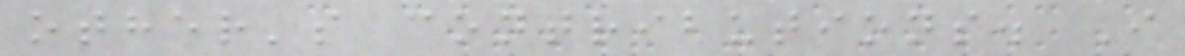other's contributions. I
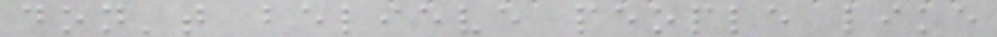don't believe people like
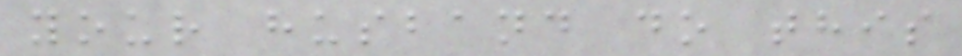your husband do this
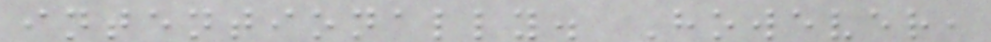intentionally. However,
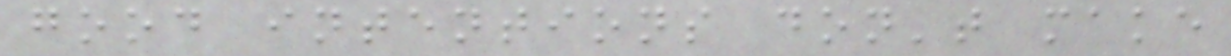good intentions don't make
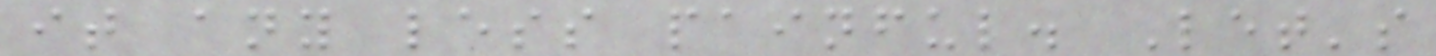it any less painful. Let's
